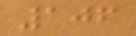106
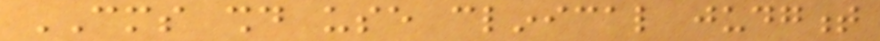CMS should use clinical judgment
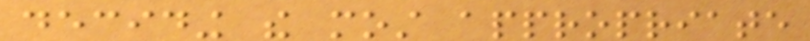deciding the most appropriate
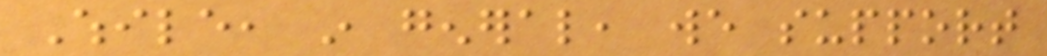While, in general, we support
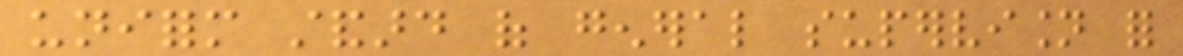uniform standard of general supervision for
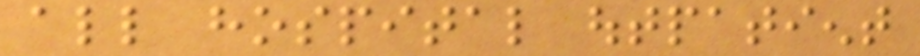all hospital outpatient
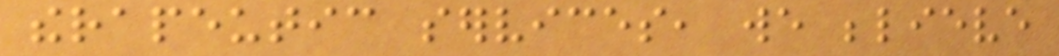therapeutic services, we believe
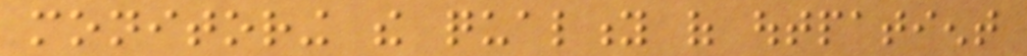monitoring the quality of outpatient
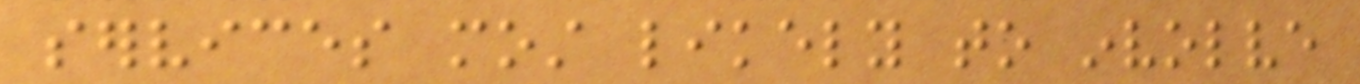services most likely to involve
